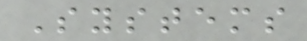Systems
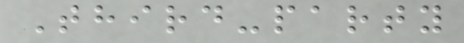Third-party
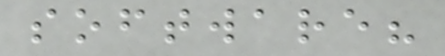software?
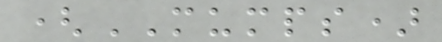(MUMPS)
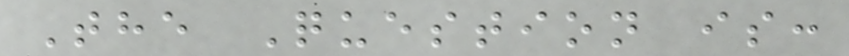The Question is:
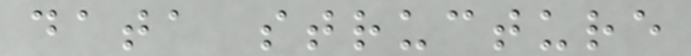data structure
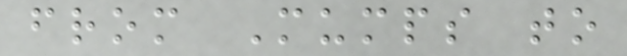from Mumps to
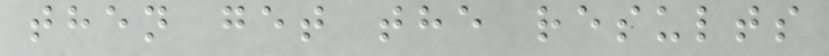then get the results
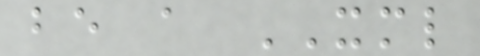be a XML
